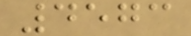4573
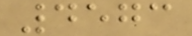4573
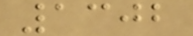1302
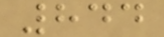844
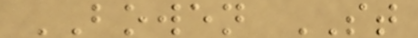BOWEN ST
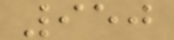950
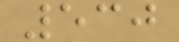530
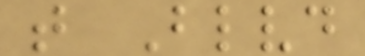t Blvd
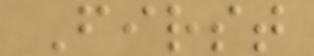First
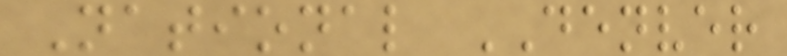National DENVER
